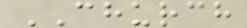CHURCH
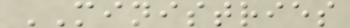MINISTRIES
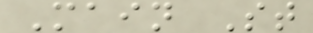Main St
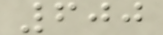600
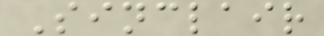Sinclair
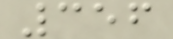356
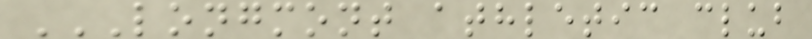LONGMONT ATHLETIC CLUB
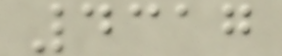4317
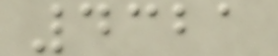4321
